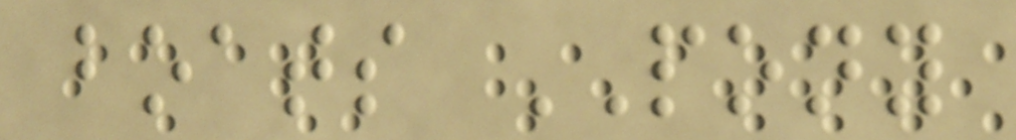boats PONY
